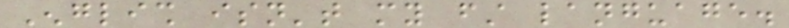English isn't my first language.
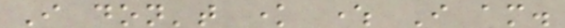I don't know where I am.
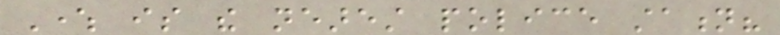Where is the nearest police station?
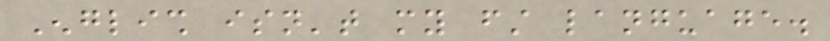English isn't my first language.
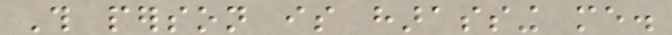This person is harassing me.
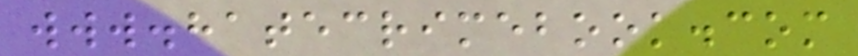www.hatecrimebook.com
